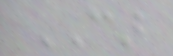CAR
